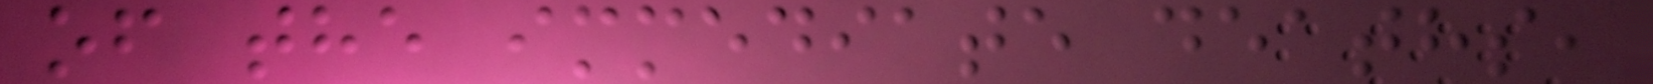of the immediate deaths,
